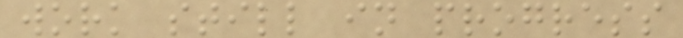work still in progress
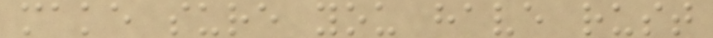make sure you have rust
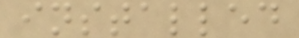installed
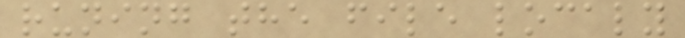runing the file localy
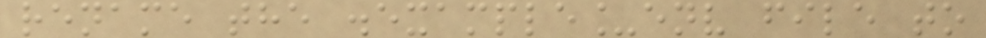rename the .example_env file to
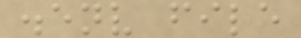.env file
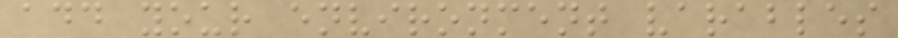add your environment varables
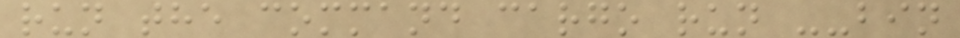run the command cargo run --bin
